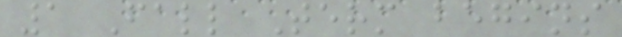1 Fall Term begins
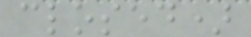closed)
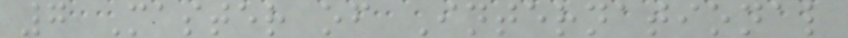7 Master of International
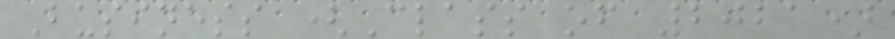Business (Class of 2021)
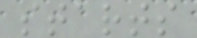starts
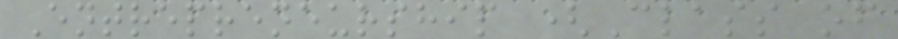Entrepreneurship (Class of
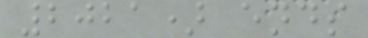2021) ends
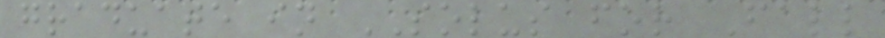graduate in SOLUS for Fall
